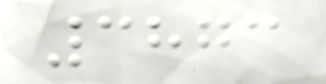3873
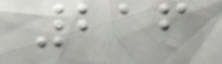216
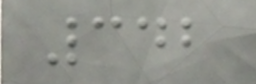342
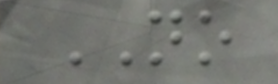NO
